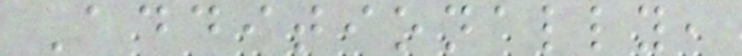Additionally,
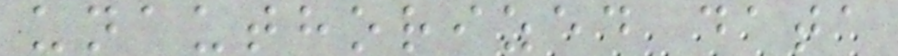unauthorized data
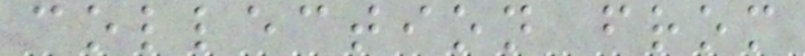collection from
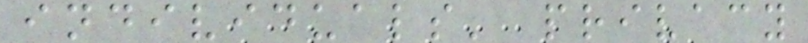individuals' privacy
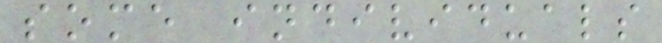some individuals
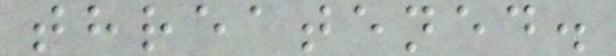threatened.
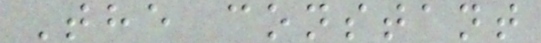The constant
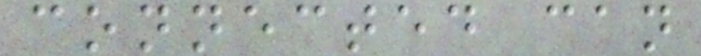connected can
